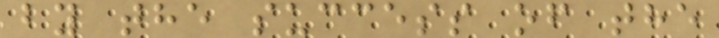by the success of the
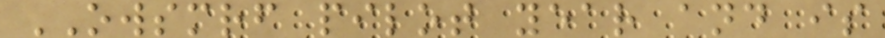OWSMRF pilot year and is
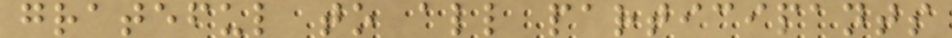grateful to all participants
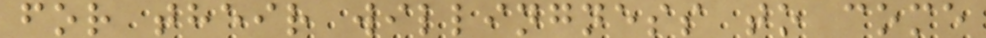for their willingness to come
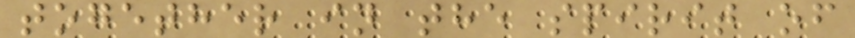together in the spirit of
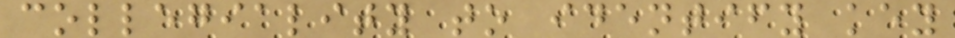collegiality to identify key
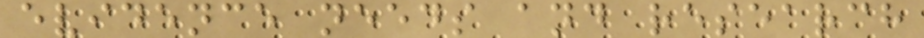evidence needs and research
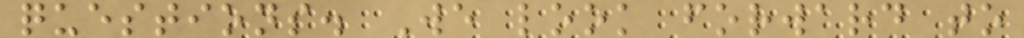questions. We look forward to
